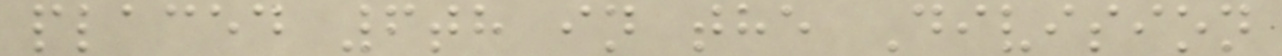placed 6th in the Division
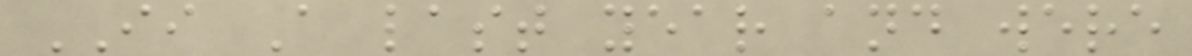II A last year and were
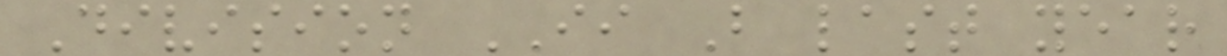Division II B last year
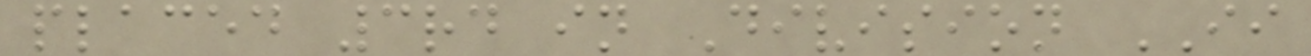placed 3rd in Division II
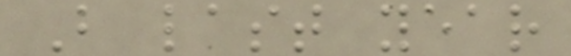B last year
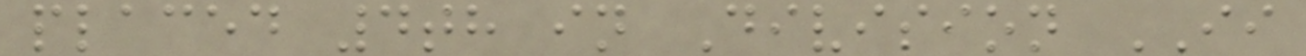placed 4th in Division II
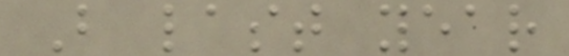B last year
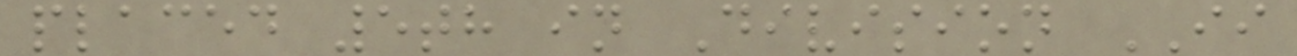placed 5th in Division II
